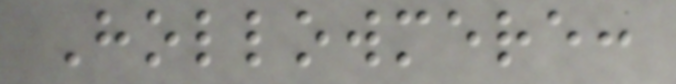Hollowmere:
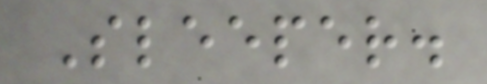Sleeper.
